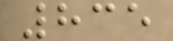835
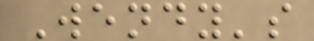Wendy's
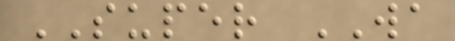SUPER WA
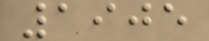1905
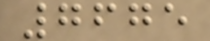7675
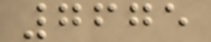7675
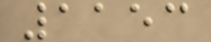1153
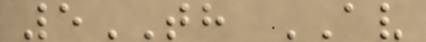5TH AV
